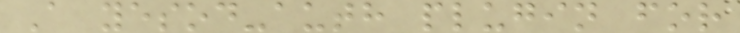A yesod-auth plugin for
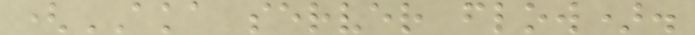(AKA server flow).
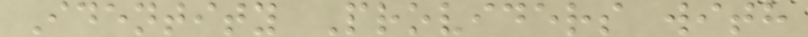Identity Providers with
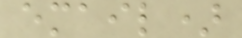email)
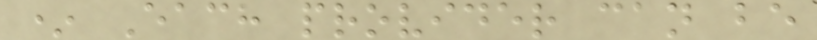* Each provider can be
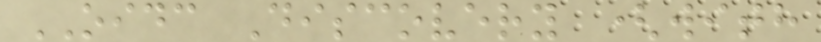OIDC Discovery (with
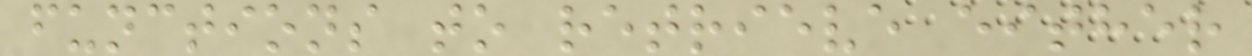functions to retrieve either
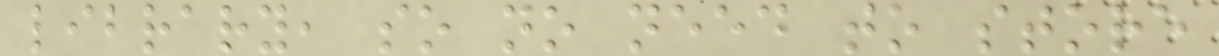library, so no need to store
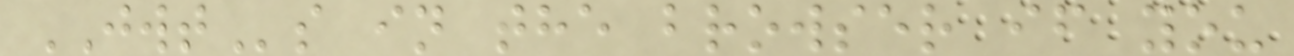JWTs in the browser if you
